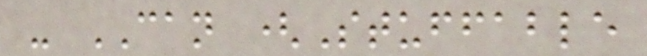- CAN (Stuffable
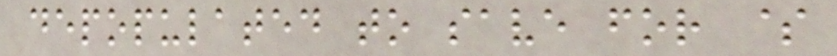depopulated to save for $
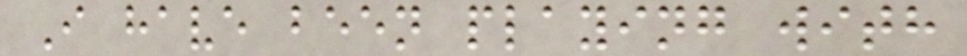I have been playing with
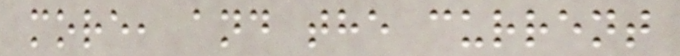more, and the current
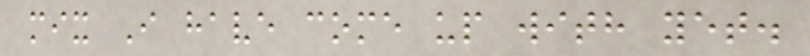mix I have come up with yet.
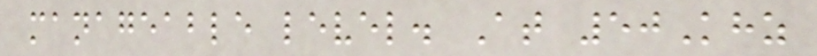manageable level. At 50Khz
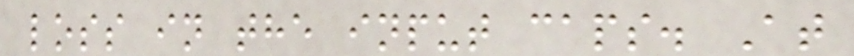loss in the input caps. At
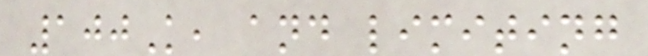100K, and limiting
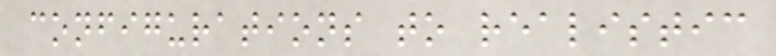configurations to realistic
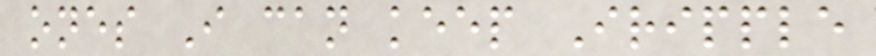ones I can keep Iripple
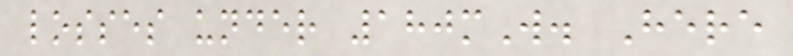losses under 180mW. Here
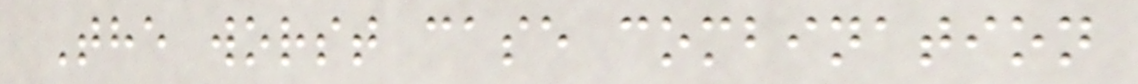The worst case combination
